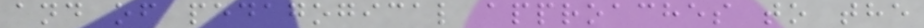and of pedagogical approaches to the
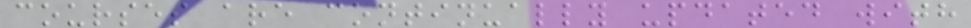courses are continually updated with
